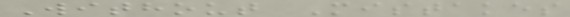Without Mistakes
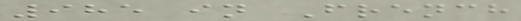985 in French
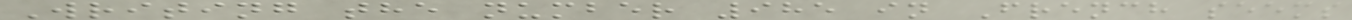Writing the number 985 in French seems
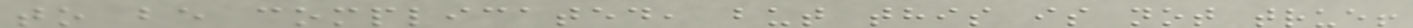to be complicated, but this is not true!
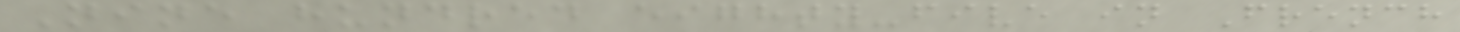Nine hundred eighty-five in French
